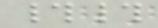##
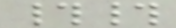##
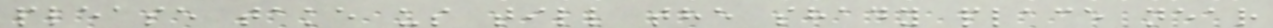please take us till the shady place near
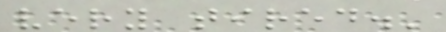very tired.'
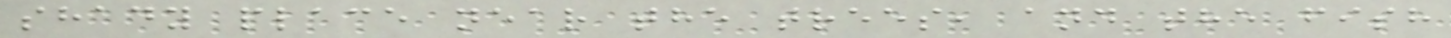shady place near the trees, and the fish
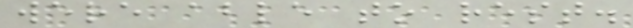were able to rest.
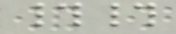##
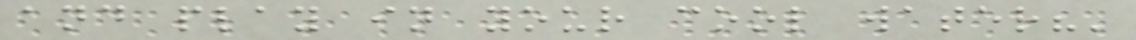and play in your cool water?'
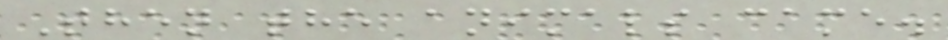Then the animals came.
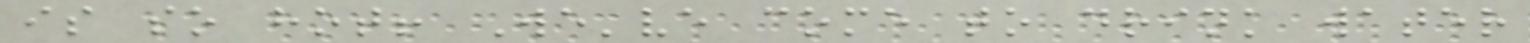is so hot! We've come to drink water
